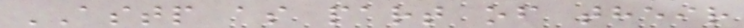ASTP as part of their
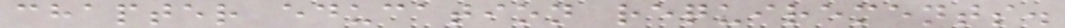chapter education requirements.
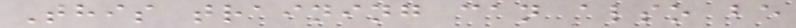This training can also be
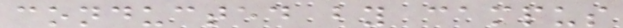conducted by campus
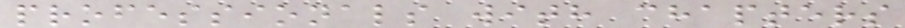professionals with chapters
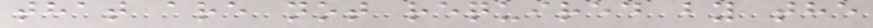that are not required by the
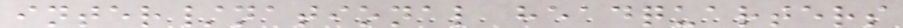inter/national headquarters
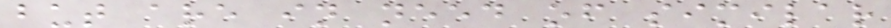but are in need of similar
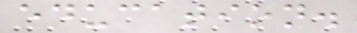education.
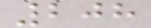208
